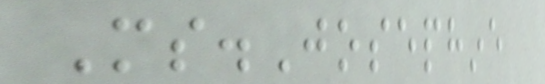Ms.Josephine
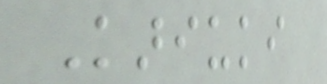Kariuki
